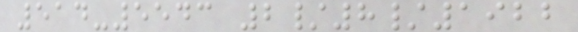514-5543 2/8/1922
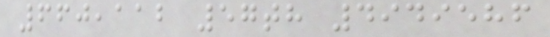660,112 57th 4949586
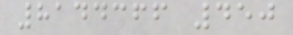8144366 450
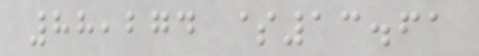88,274 $13.61
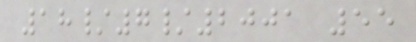18/7/2001 55
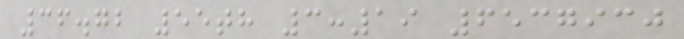36.72 55th 3:19 6537930
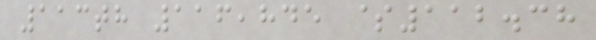113th 116,845 $112.38
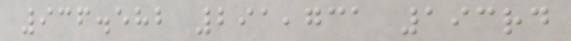936.582 291,731 193rd
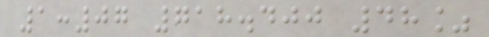1:07 718.400 48%
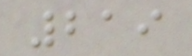219
